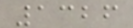1326
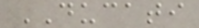DUCATI
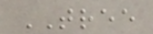TREE
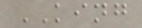KING
